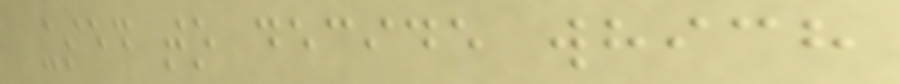used to decide which
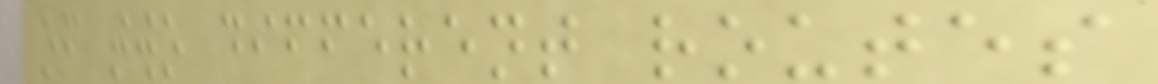of two different routes
